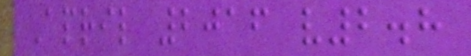April 2016 v2.8
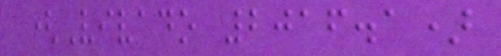(Vivado 2016.1)
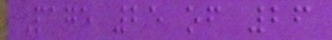Page 25 of 26
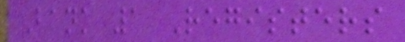Bank 1 Registers
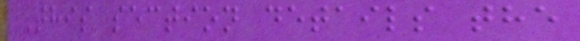This section details the
